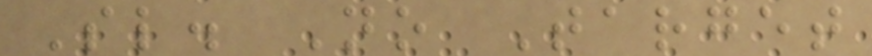Sl. No Target
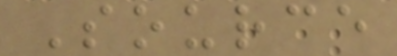Source
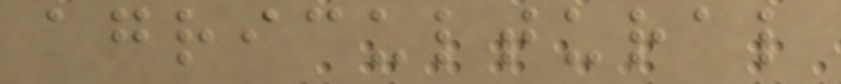agricultural
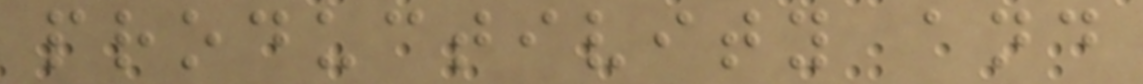productivity and
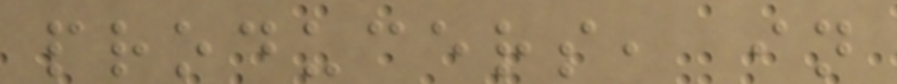producers, in
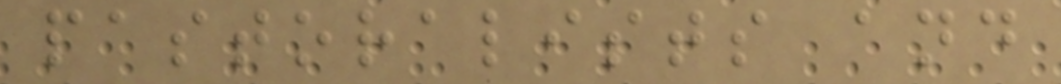pastoralists and
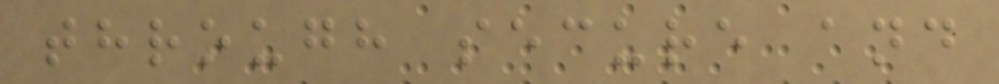through secure and
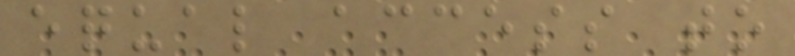equal access to
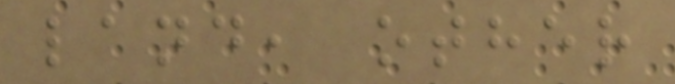land, other
